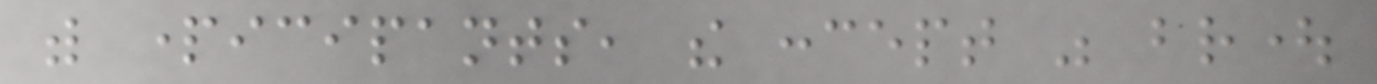with participants, the concept was brought
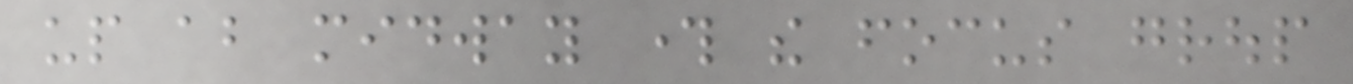up about midway through the focus group
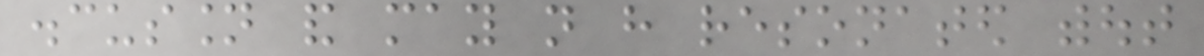discussion and may not have resonated without
